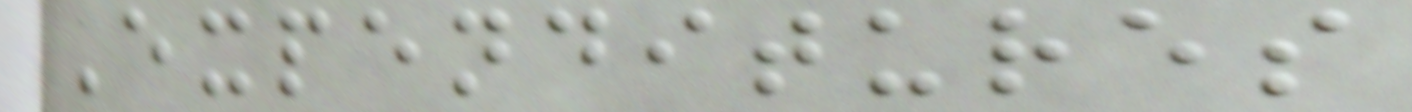Expenditures
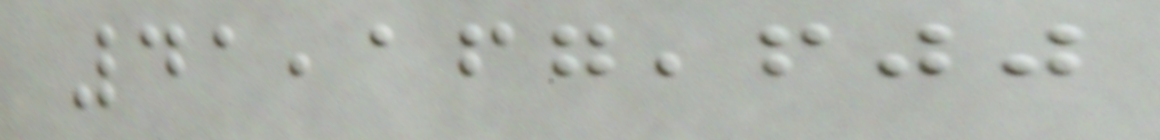41,167,600
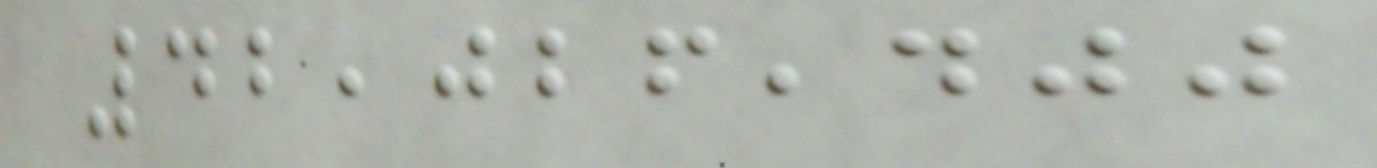42,026,400
